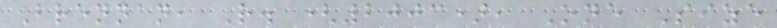Brennan, R. (2003), One Size
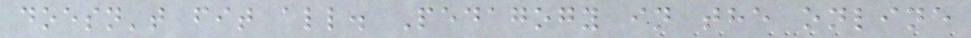doesn't fit all. Pedagogy in the online
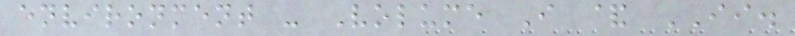environment - Volume I & II.
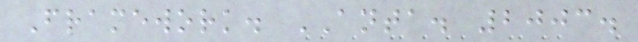Framework. ANTA. 2003.
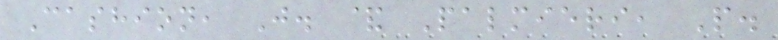Cashion, J. & Palmieri, P.
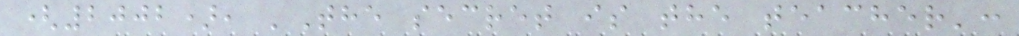(2002), 'The secret is the teacher':
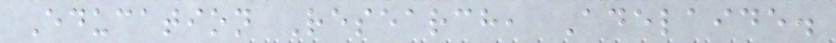Education Research, Adelaide.
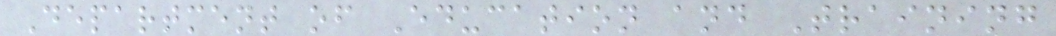Department of Education and Training
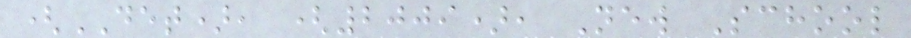(DET), (2009), New School
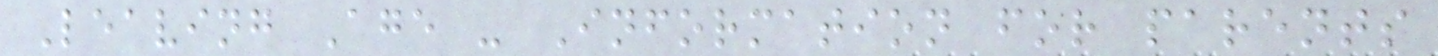Leaving Age - Information for parents
